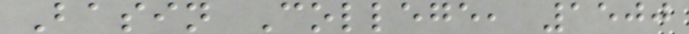Basin College, 1500
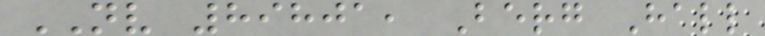NV 89801, Berg Hall
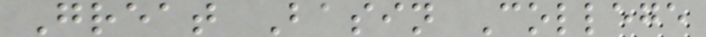Great Basin College
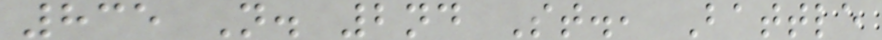835 N. 2nd St., Battle
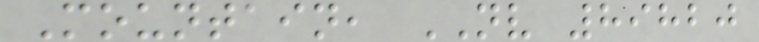Mountain, NV 89820
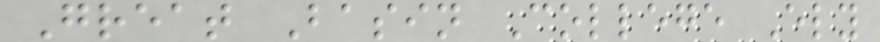Great Basin College Ely
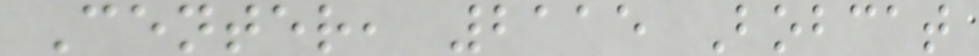Center, 2115 Bobcat
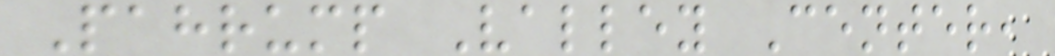Pahrump Valley Center,
